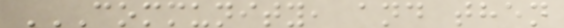COMMUNITY, AND THEN
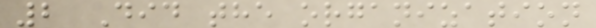2 Did the organization
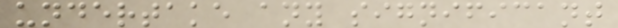undertake any significant
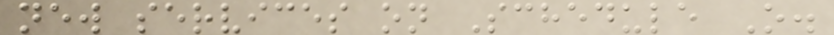new services on Schedule O.
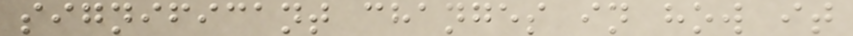significant changes in how it
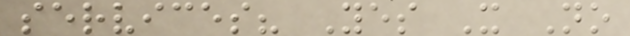services? Yes X No
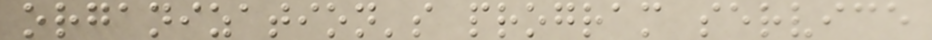organization's program service
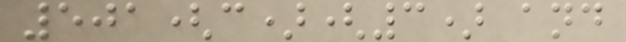501(c)(3) and
